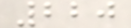220
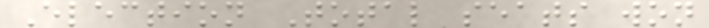Election Total seats won
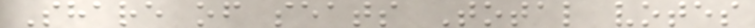Share of seats Total votes
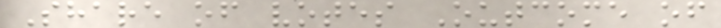Share of votes Outcome of
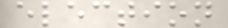election
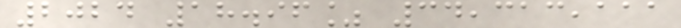2024 18.96% 34,313,111
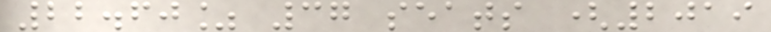22.60% 37 seats (2019
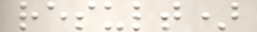result)
